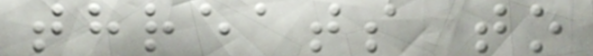threats to
